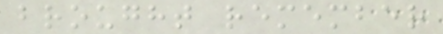brought remember
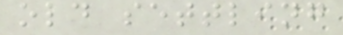old settling
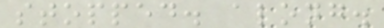stopped. along.
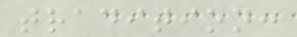tradition:
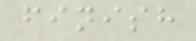finish
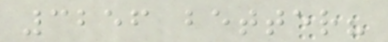3256 better?
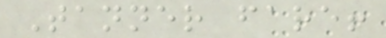Tanner fare!
